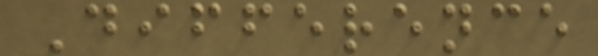Difference
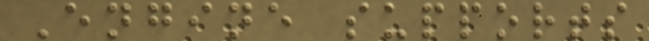Engine supports
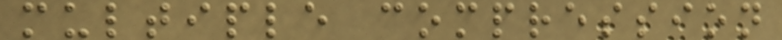multiple compression
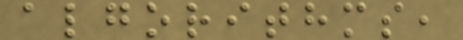algorithms,
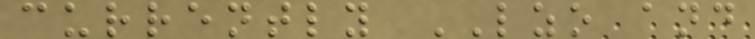currently LZO and
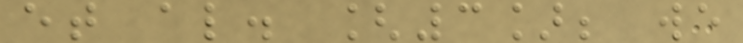et al. [3]; we
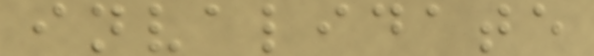invalidate
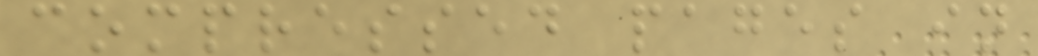compressed pages in
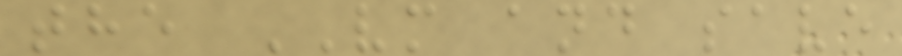the VM and save
